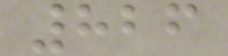826
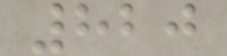820
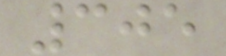305
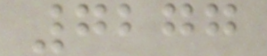7277
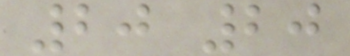20 20
